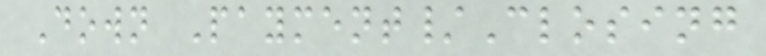Down Payment/Closing
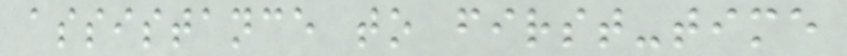assistance to first-time
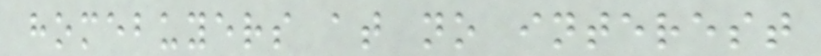homebuyers at no interest
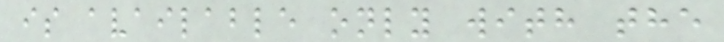is available only with the
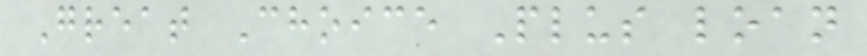Great Choice Plus loan
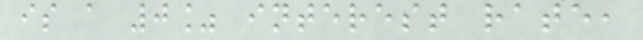is a 0% interest rate,
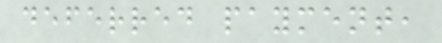deferred payment,
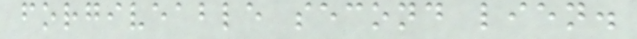forgiveable second lien.
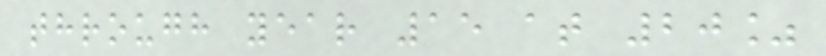through year 15 at 20%
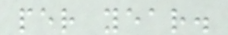per year.
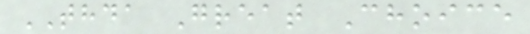THDA Great Choice
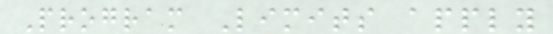Program Limits apply
